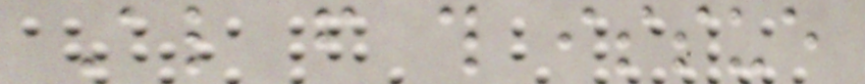Also from this issue
